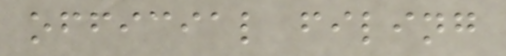official filing
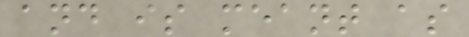and is meant as
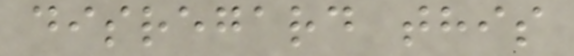disregard this
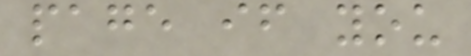page if you
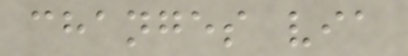changes via
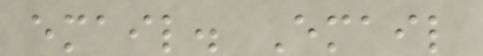email. Email
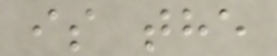is the
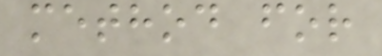method for
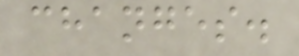changes.
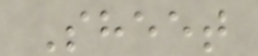Sheet
